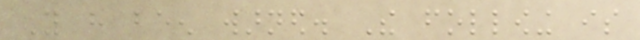You have been warned. The following is
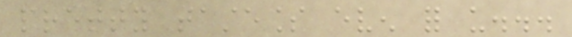pretty tasteless even for us...
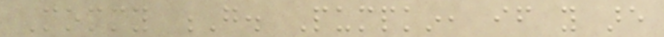Mommy G. Pumpkin, if you are
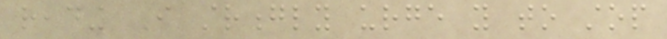reading I strongly urge you to stop
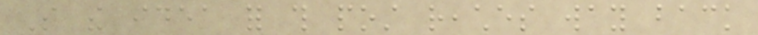So the idea for this post reaches way back
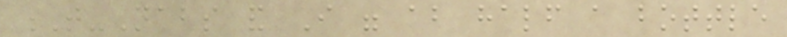T-Nabs and I were about half a bottle
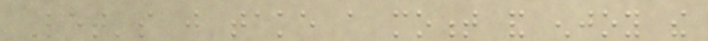Let's just take a moment and enjoy the
